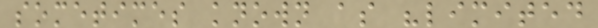sometimes known as "limited
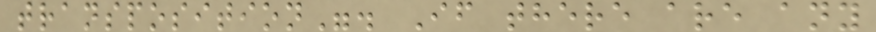transposition". If there are any
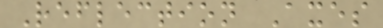Reflection Axes
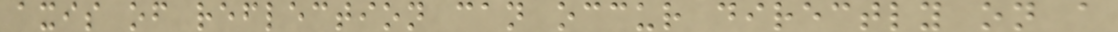axis of reflection can occur directly on a
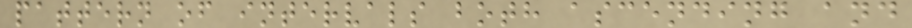pattern of intervals both ascending and
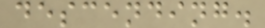descending.
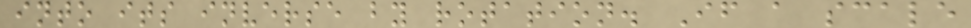into its inverse by rotation. If a scale
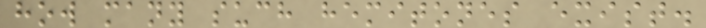how many such hemitones exist.
